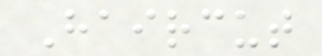Haircut
